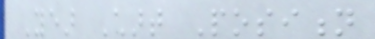Year Chart Position
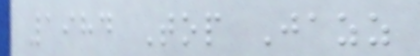1984 Top Jazz
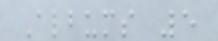Albums 5
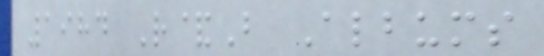1984 R&B Albums
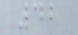42
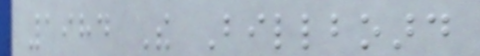1984 The Billboard
